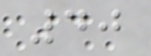40
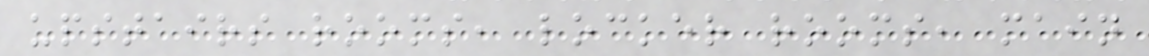upstairs rooms, locker rooms, main
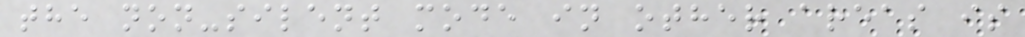the non-silent mode in other areas is
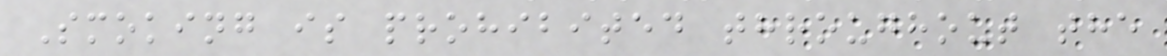Smoking is prohibited throughout the
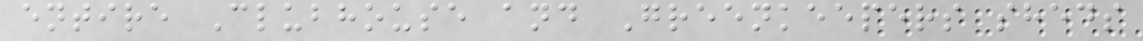entire Clubhouse and Greenkeepers sheds
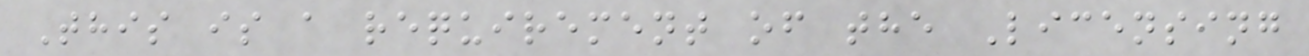This is a requirement of the Licensing
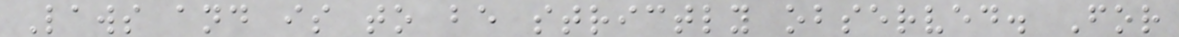Laws and is to be strictly observed. For
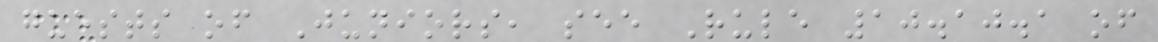guests of Juniors, see Rule 10.10.1 of
